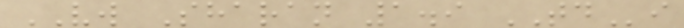VW Sharan 1.9 TDi
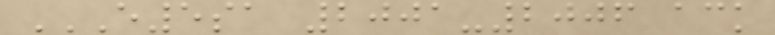E5SA 2001-2006 ACK
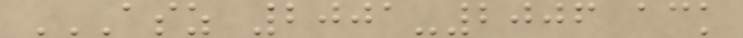ASZ 2001-2006 ACK
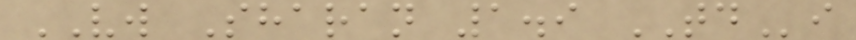VW Sharan 1.9 TDi
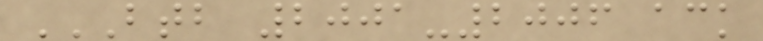BTB 2001-2006 ACK
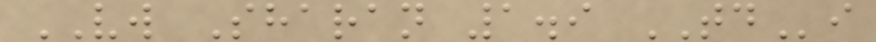VW Sharan 1.9 TDi
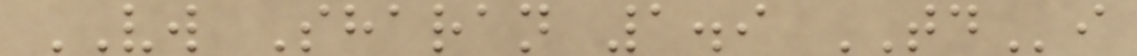VW Sharan 1.9 TDi
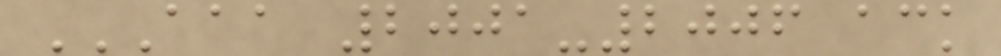AAA 2001-2006 ACK
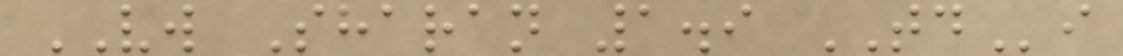VW Sharan 1.9 TDi
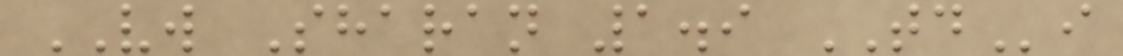VW Sharan 1.9 TDi
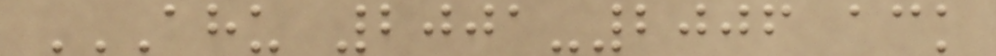AHU 2001-2006 ACK
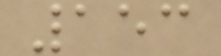153
